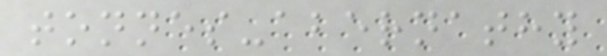tonnes-abernathy
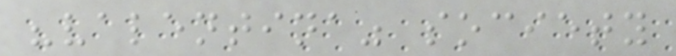"valentina" society
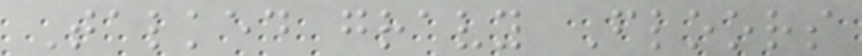Talked gravy Floors
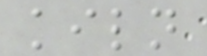kiln
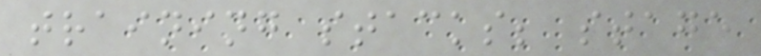training stacks; stage
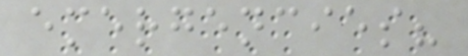emergencies?
